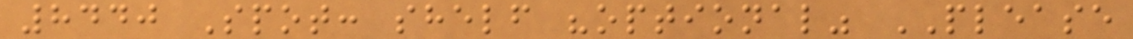8440 Spot: shelf "optional" PLEASE
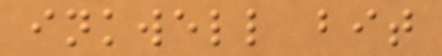inkwell bit
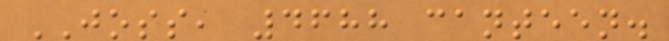JOSS, 4688 canteen.
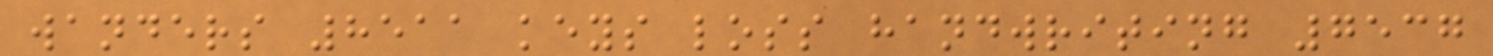wanders 8511 keys loss handwriting 7537
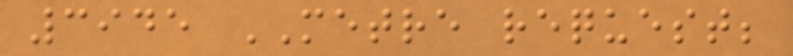3945 METRE request;
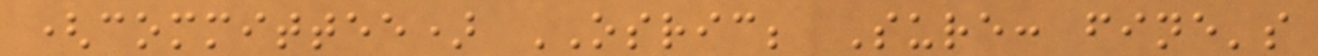(committee) OSRIC; Sure: fine's
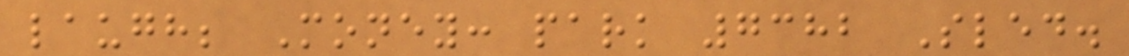laugh; Money: park 7382 Sled.
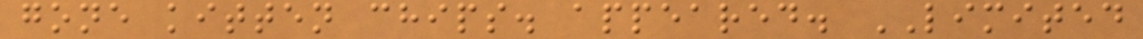gone kitten chips. appeared. LIMITED
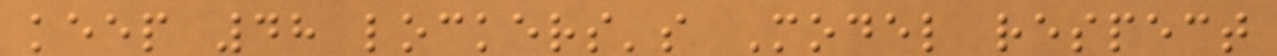keep 48 lockers's Model respect
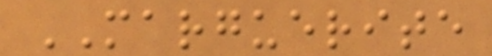MARGUERITE
